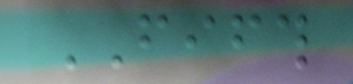FIFTH
